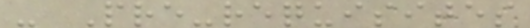- Pre-requisites
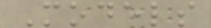Models
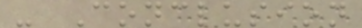- Conclusion
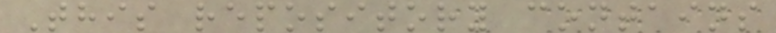This repository contains
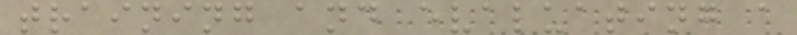training and evaluating a
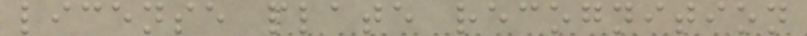license plate recognition
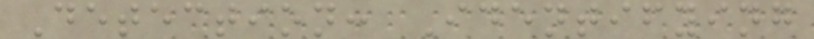Detection: Identifying
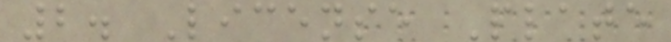2. License Plate
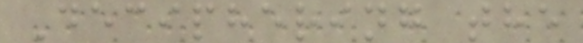Deciphering the
